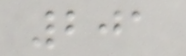201
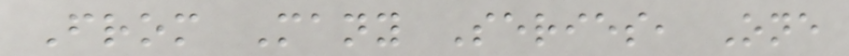From Many Series, One
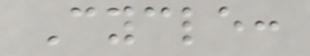Cycle:
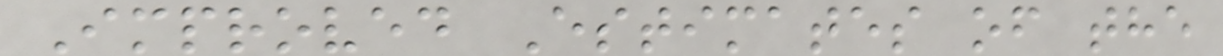Improved Estimates of the
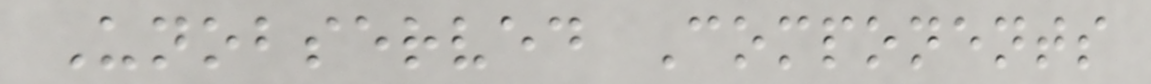Unobserved Components
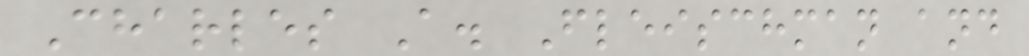Charles A. Fleischman and
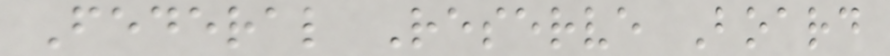Federal Reserve Board
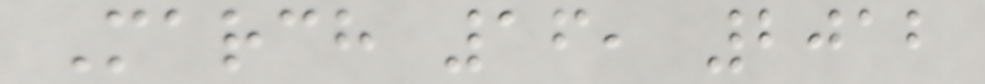March 16, 2012
